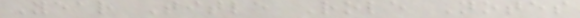Year Title Role Notes
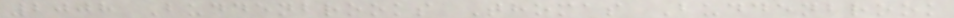2008 Buddenbrooks Thomas Buddenbrook
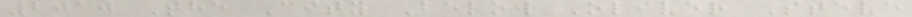2010 The City Below Oliver Steve
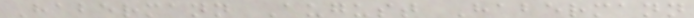Habermann August Habermann
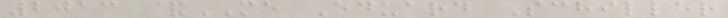2013 &ME Eduard Schiller
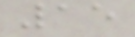15
